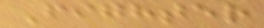Fighter
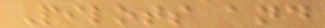Pilots and
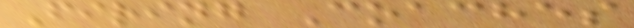Firing Coaches
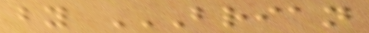by BRIAN
